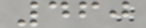460
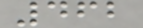462
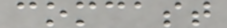comcast
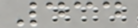434
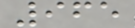965
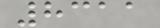8311
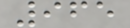965
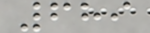689
